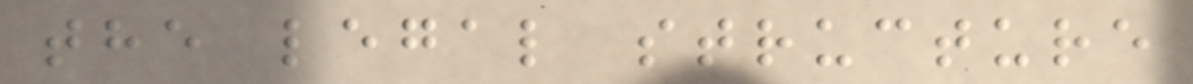the legal structure
